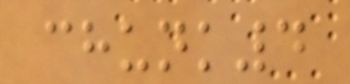chunk4
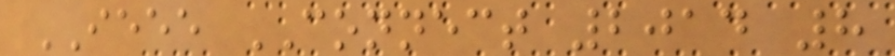IEEE CONNECT 2014 8
